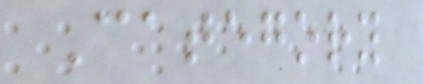Category
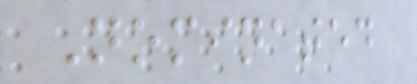Nominated
